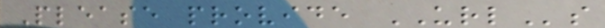Please provide URLs
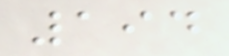194
